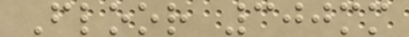Floor 300mm
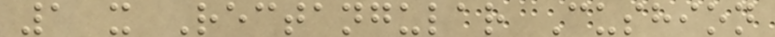1 x Rectangular Cushion
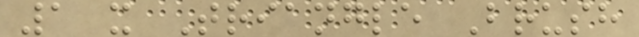1 x Triangle Brush
